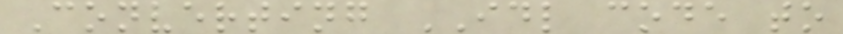Converting IDL code to
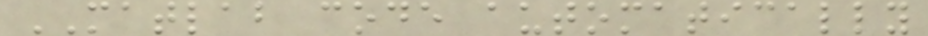MATLAB code automatically
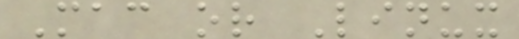Mac or Linux
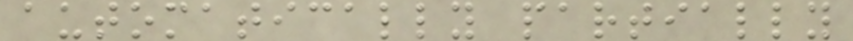automatically partially
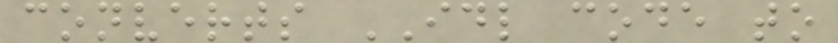converts IDL code to
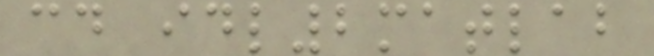cd idl2matlab
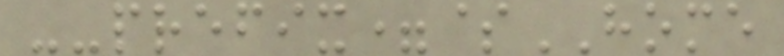--prefix=$HOME
